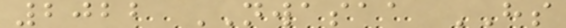2022 NWASAA HS
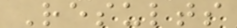Results
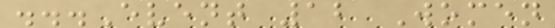...Event 12 Women
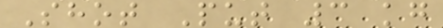Shot Put 3 kg
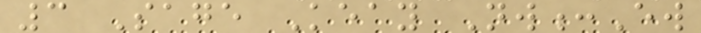3 Sage Keay Nw:Ew
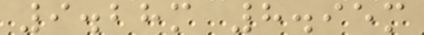9.28m 8.95m
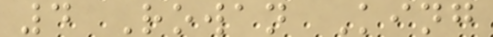4 Rowan King
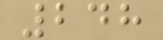248
